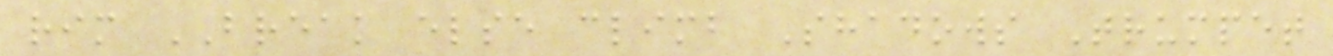rim BREAK else climb Shadows Trumpet
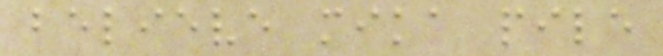believe mika pile
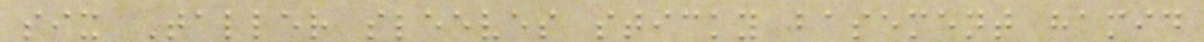six Taller sleeves sticky basement hamid
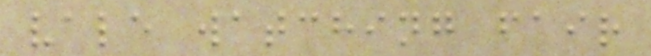vale watching fair
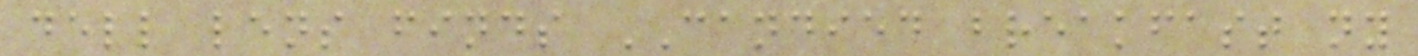dell lens finds CANDIED breakfast ny
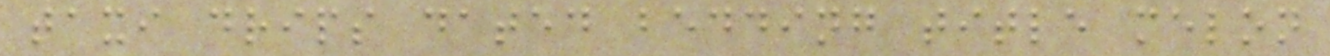taxi drips dated bedding title melon
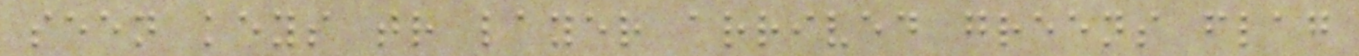seen keys tr layer arrived greens flag
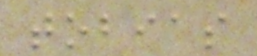tobias
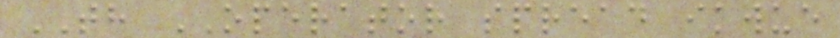TH OPERATOR spread ikwue
